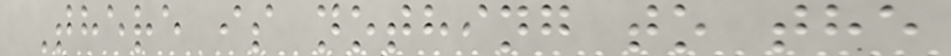There is nothing to the
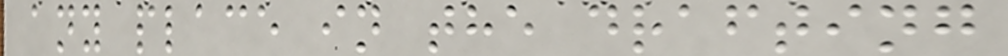any place in the drafting
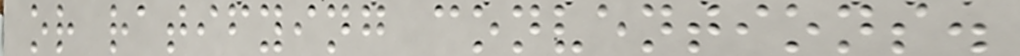or ratifying conventions.
